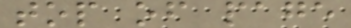top of page
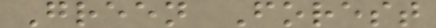Green Forest
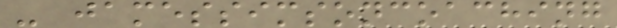- jamessimsoncoaching
